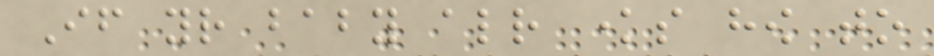If your baby already knows how to
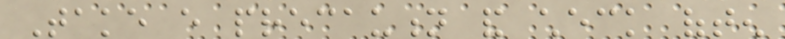Take every precaution and check often
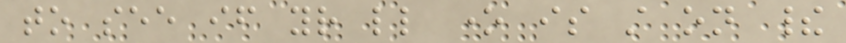to see if your little one is still on their
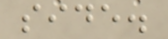side.
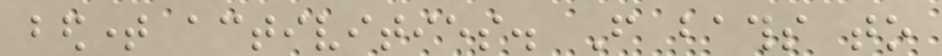bedtime activities. From baths to
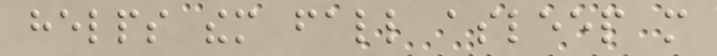helps them fall asleep more
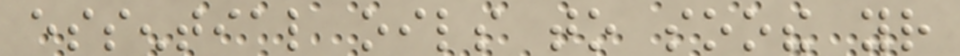essential oils to soothe your
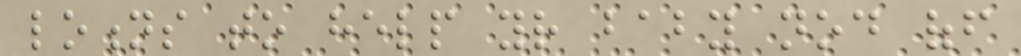lotions to help your baby nod off
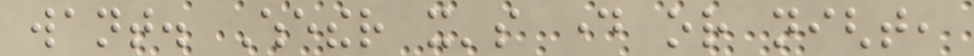want. Whether it's day or night,
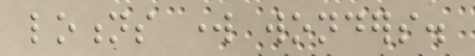lotions work wonders.
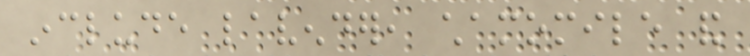include lavender, chamomile and
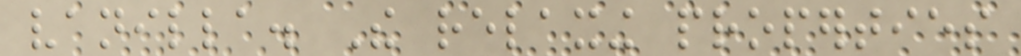vanilla. The relaxing properties
